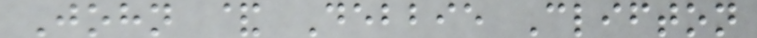John & Debbie Clifton
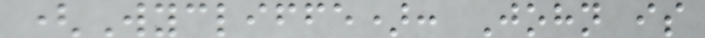(Wycliffe): John is
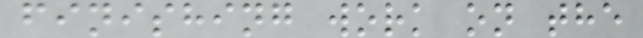finishing work on the
